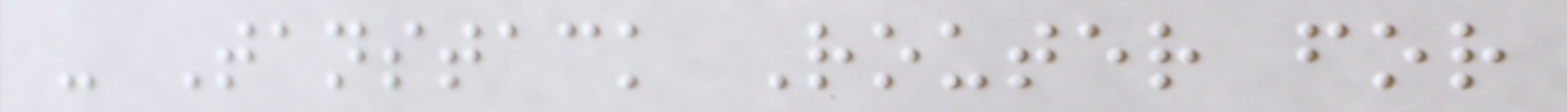- Tanstack Router for
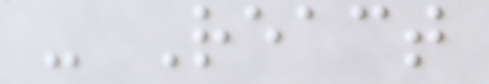- React
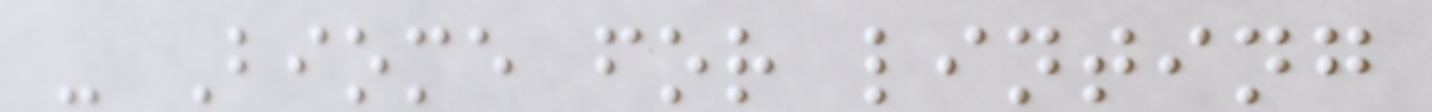- Biome for linting
